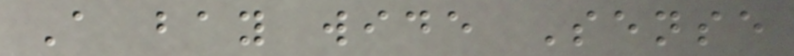A bay wide Sense
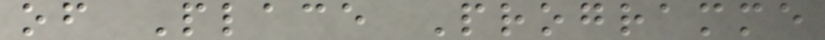of Place Programme
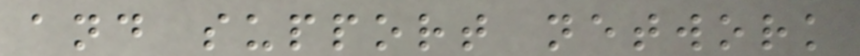and support network
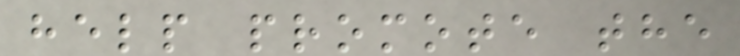help promote the
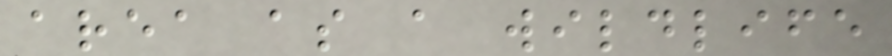area as a wildlife
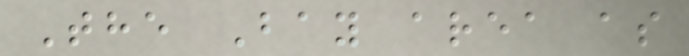The Bay area as
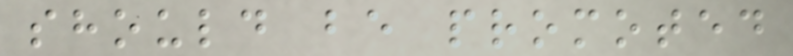should be promoted
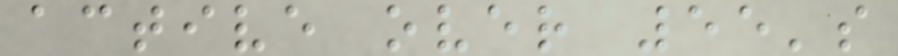active over 55's
